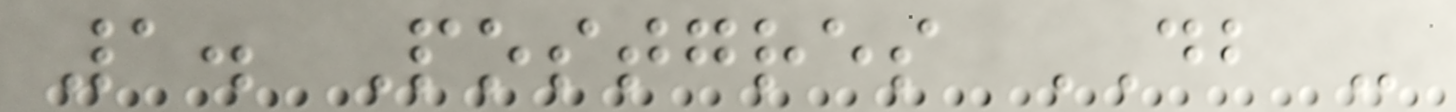1. Postgres DB -
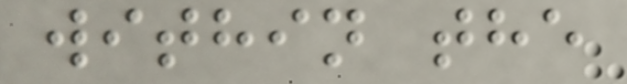within the
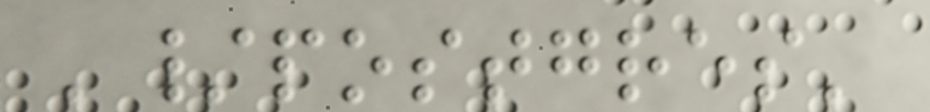'/postgres'
